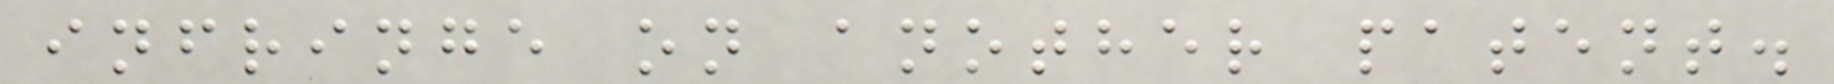infringe on another patent.
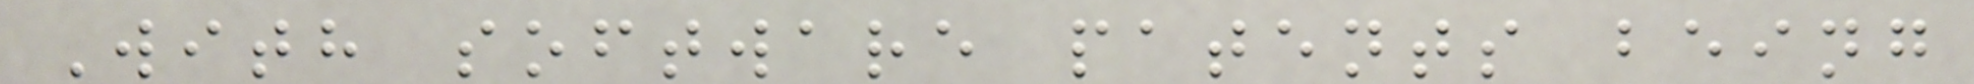With software patents being
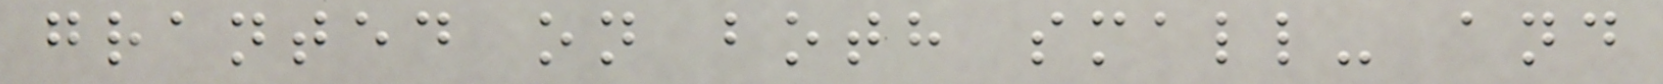granted on both small- and
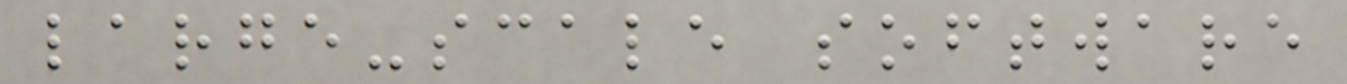large-scale software
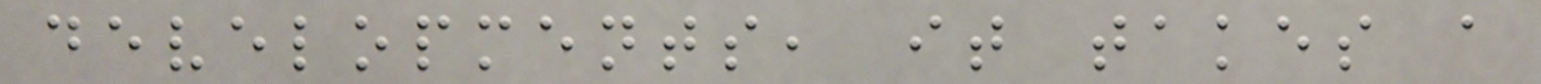developments, it takes a
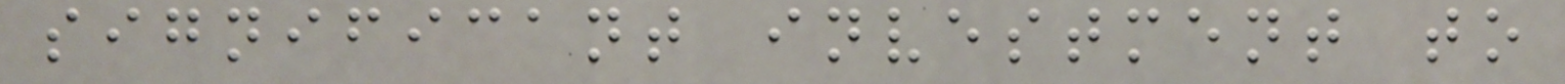significant investment to
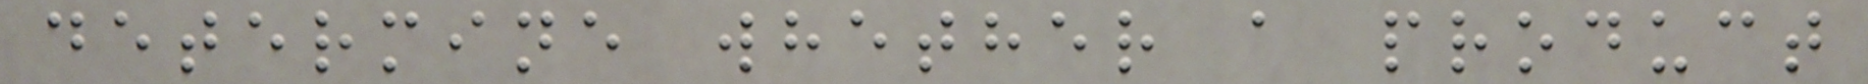determine whether a product
